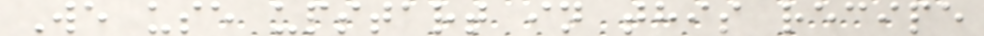We use upstart in this recipe
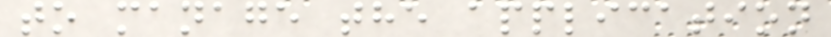to manage the application
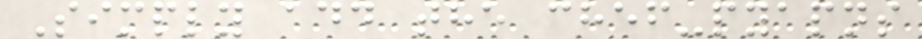Simply add the chef-pyapns
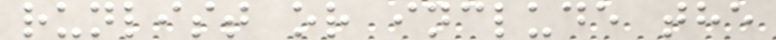runlist or include the
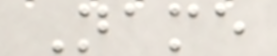Name
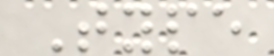Type
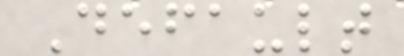Default
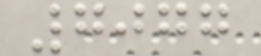7077
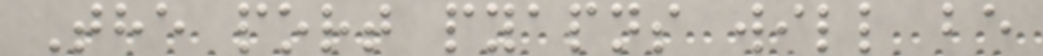The port pyapns will be
